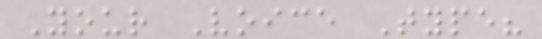Your Voice Type?
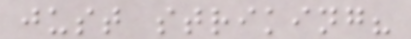just striking?
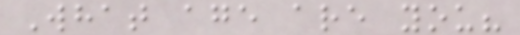What age are you?
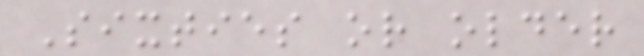Sixties or older
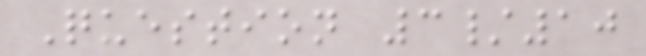Question 3/10
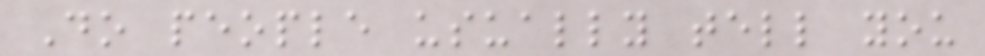Do people usually tell you
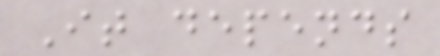It depends
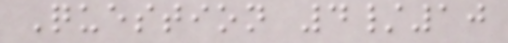Question 4/10
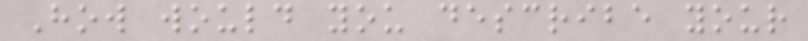How would you describe your
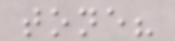tone?
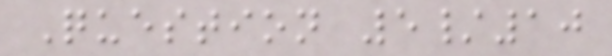Question 5/10
